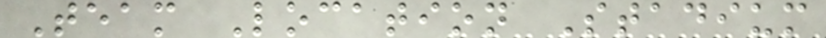Team Location Stadium
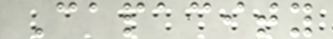Capacity
